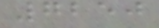7250
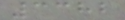3382
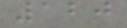120
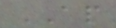AP
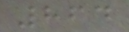864
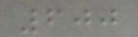600
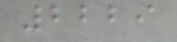2229
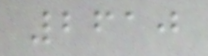2610
